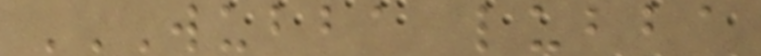WUBBA LUBBA
